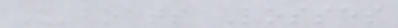U-boats Losses
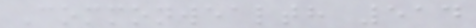Commonwealth 514
